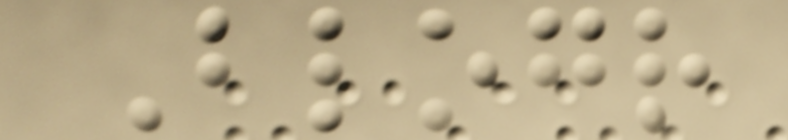Blogr
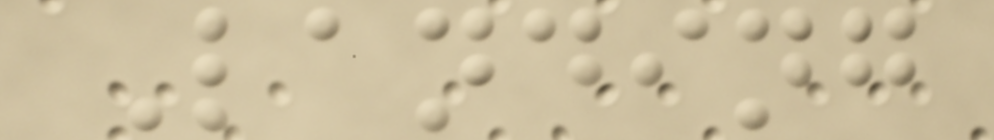Landing
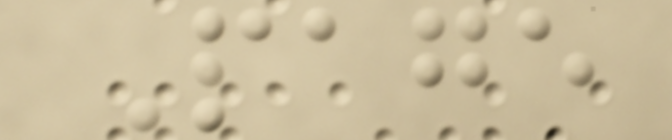Page
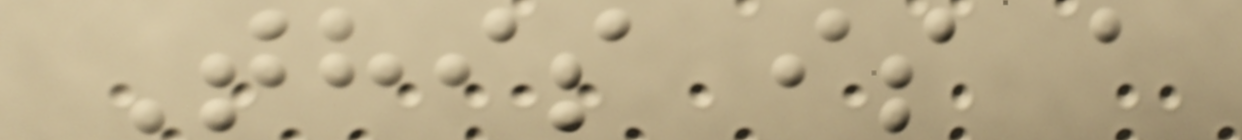This is a
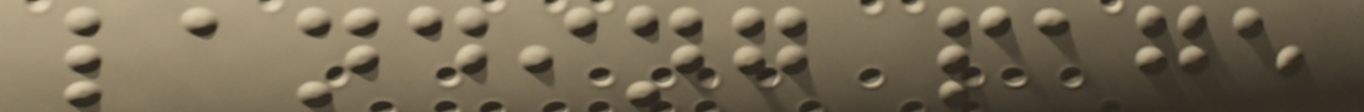landing page
